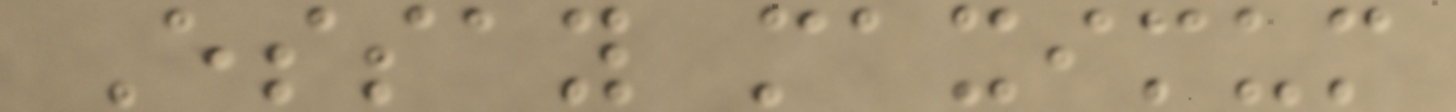Essay maximum
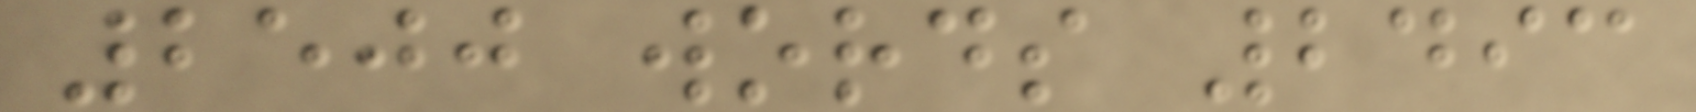2500 words 2493
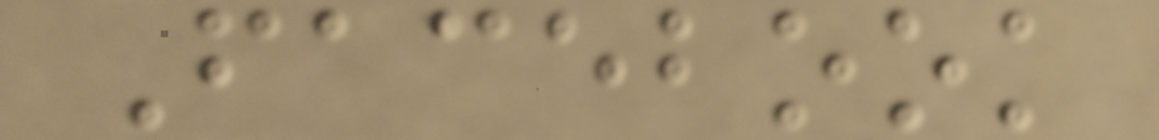Facebook
